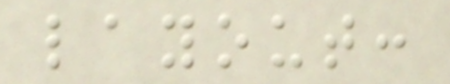layout:
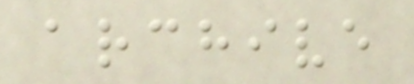archive
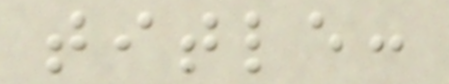title:
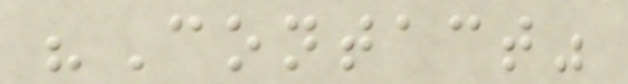"Contact"
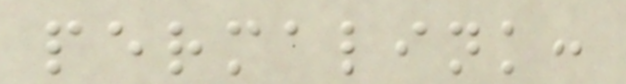permalink:
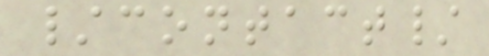/contact/
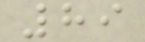89
